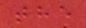the
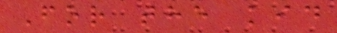For the kid
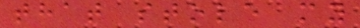that stole my
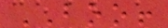BOO!
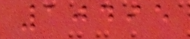10495
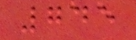745
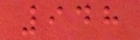948
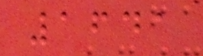1641
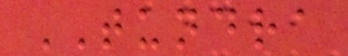TUNDRA
